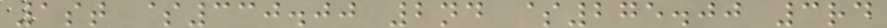1st $330.00 2nd $275.00 3rd
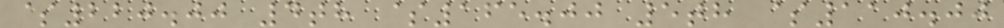$220.00 4th $165.00 5th $110.00
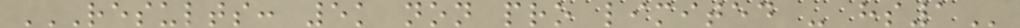RESULTS: 5K NON PRO LIMITED - HS1
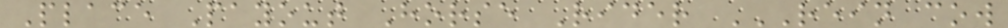Place Payout Horse Rider REIN COW
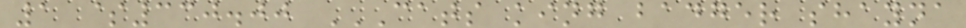1 $330.00 CATS KING BADGER SHAYNA
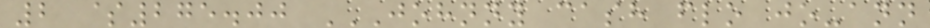2 $275.00 JOHNNY CASH FLO JO-ANN
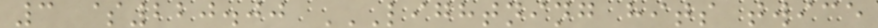3 $220.00 LIGHTNING HITS TWICE
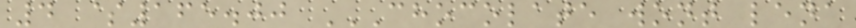4 $165.00 CHOCOLATE WONT LENA
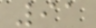91
